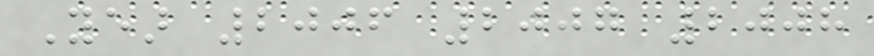Year 2006 2007 2008
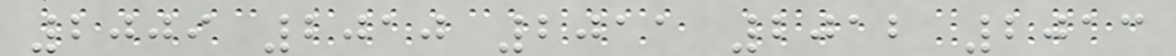2009 2010 2011 2012 2013
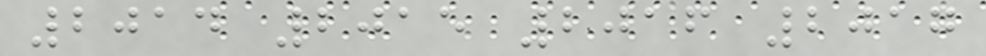2014 2015 2016 2017
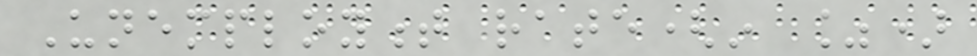Unemployment rate(in %)
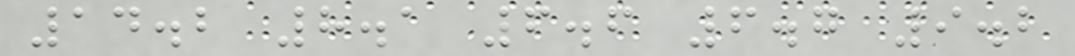14.2 8.1 6.6 6.7 9.2
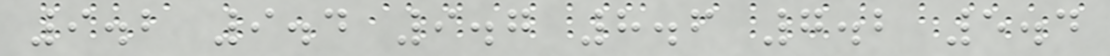9.2 9.4 9.7 8.6 7.2 5.4
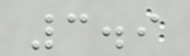3.9
